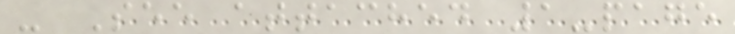- See attached 1-page
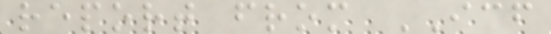report from ICF
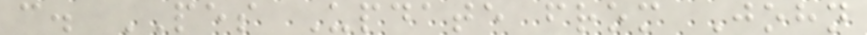c. PES Update from John
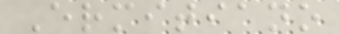Ermitiano
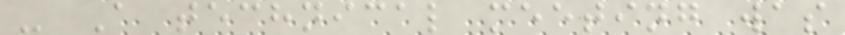- A technical meeting was
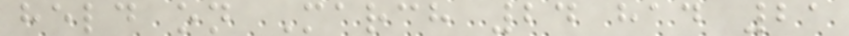held on March 24 had 21
